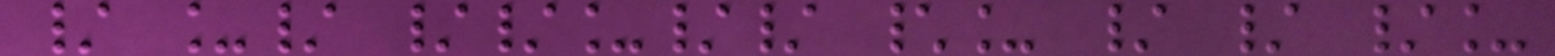/ _/ //_// \_ / / /_
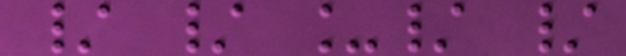/ / _/ /
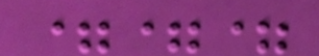===
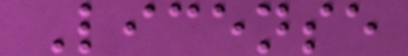License
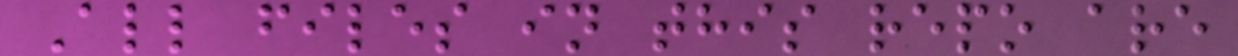All files in this repo are
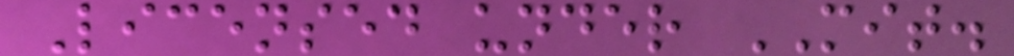Licensed under MIT.
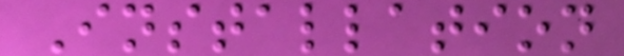Installation
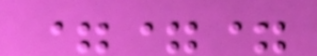===
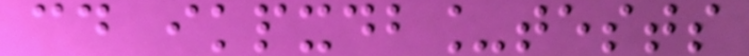cd ikpxdb_tests
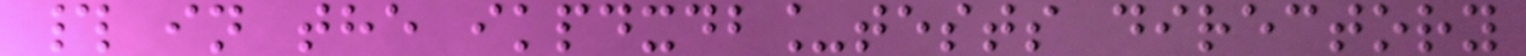# in the ikpdxdb_tests directory
